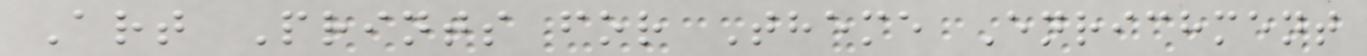Art Prints for Theme Enrichment
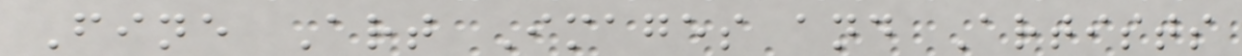Fine Art Images and Artists
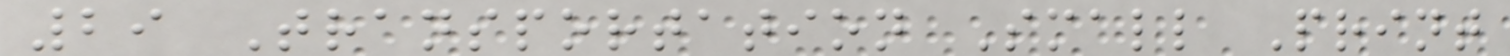29 Transportation Small Print
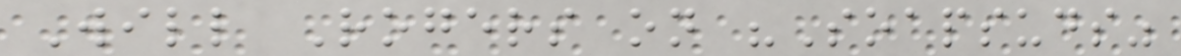Will Rogers on "Soapsuds"
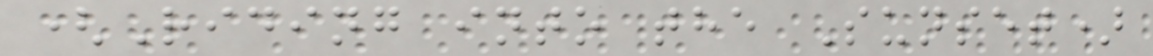(Riding into the Sunset)
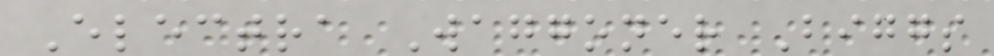Electra Waggoner Biggs
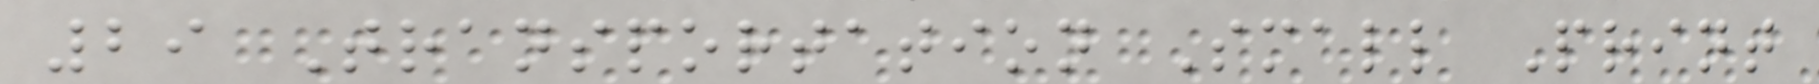29 Transportation Small Print
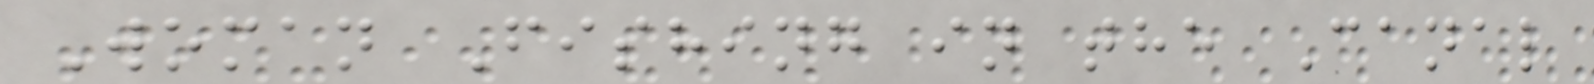Woman Fishing in the Canal
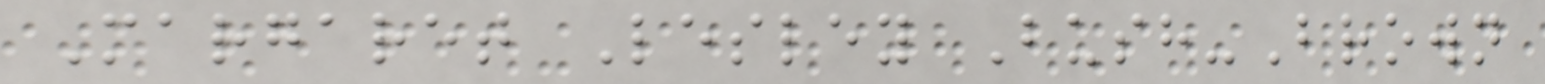Margaret Lesley Bush-Brown
